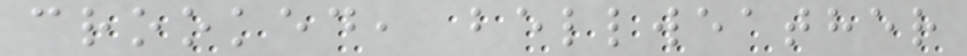crooked, bellweather
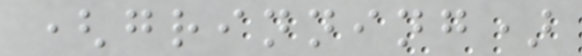(grinning)
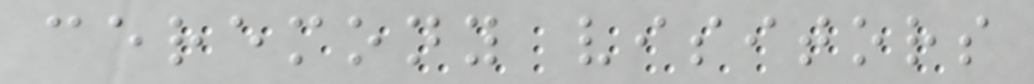ceremony visitors
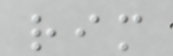rim
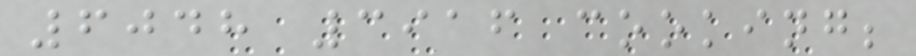6048 3916 cooking;
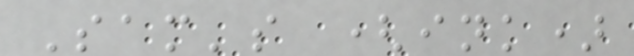Sam's (ink)
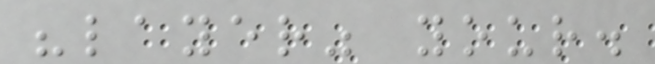"layer" your.
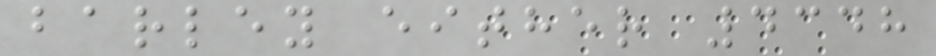barley either 4348
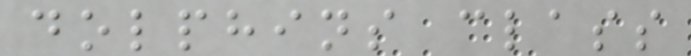dolphins class
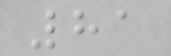81
